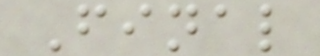Final
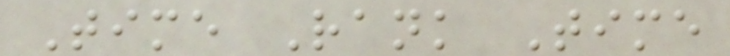Time Rank Time
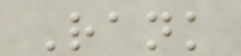Rank
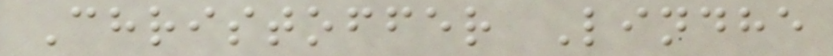Christoffer Lindhe
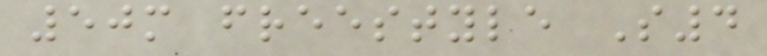50m freestyle S4
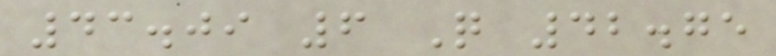43.09 6 Q 42.75
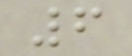6
